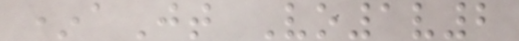*aJt Vo1v2
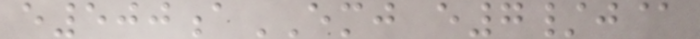e500aEMJ e7/j@
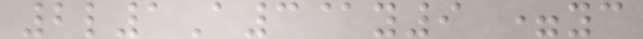2l1A3@y9 =yc
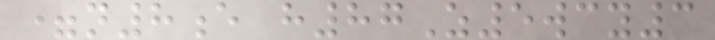=n8e h87Z5wcy3
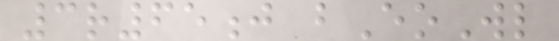3r65j bEoWl
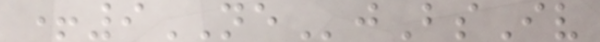+9NEjBsIv
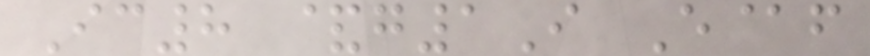Ic8 &g1I E@f
